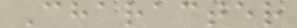Character
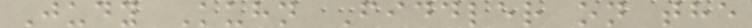Judy Kuhn Fiddler on the
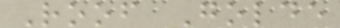Roof Golde
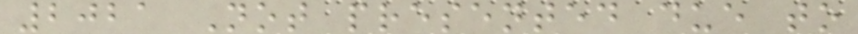2021 Not presented due to
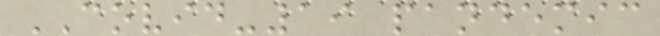COVID-19 pandemic
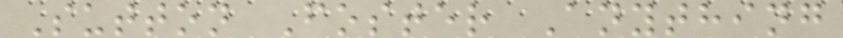Sutton Foster Anything
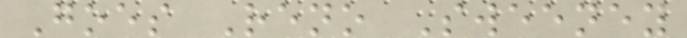Goes Reno Sweeney
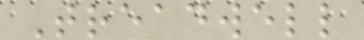Treadwell
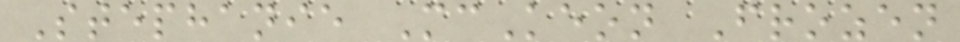Stephanie McKeon Frozen
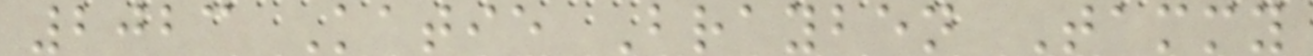2023 Katie Brayben Tammy
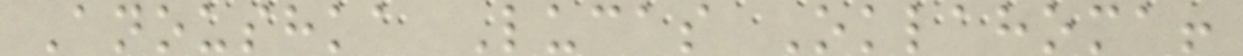Anoushka Lucas Oklahoma!
